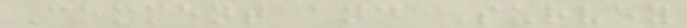Comment and Survey
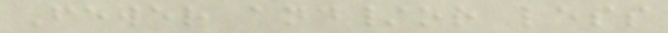Fewer and/or less
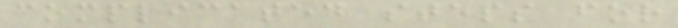complicated steps for
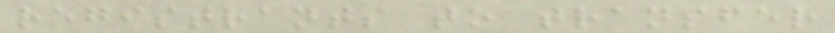registrants to transfer
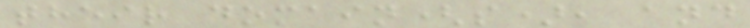their domain(s), and
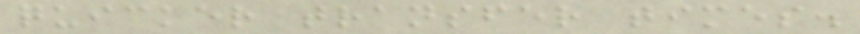quicker transfer times.
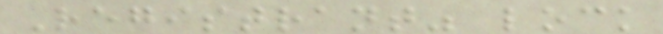Registrant" lock
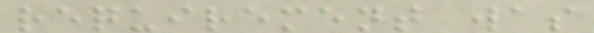requirement was
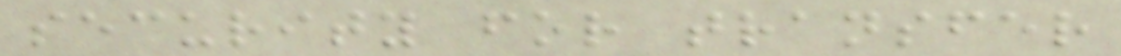security for transfer
